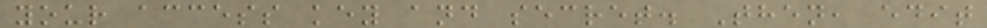your access key and secret. Then, edit
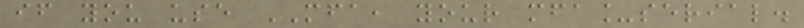if you use MFA, your mfa_serial.
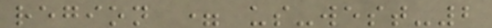region = us-west-2
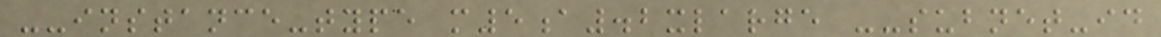--instance-type m5a.2xlarge --subnet-id
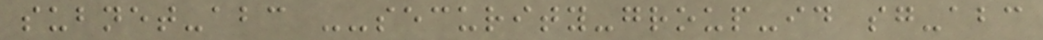subnet-abc --security-group-id sg-abc
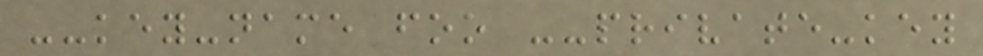--key-name foo --private-key
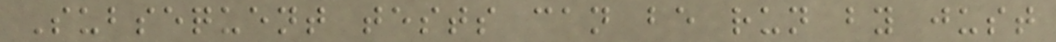Subsequent tests can be run by just
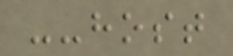--host
